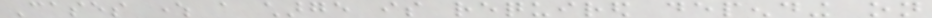Cases where a charge is required depending on
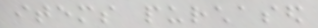items purchased
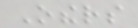Others
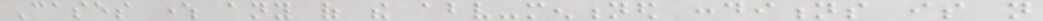Cases where any of the above-mentioned conditions is not
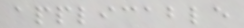applicable
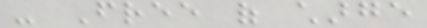- Free of charge
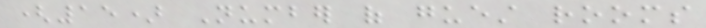(15) Number of guest rooms
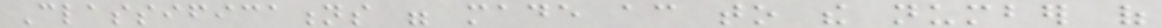Classifications were made according to the number of
